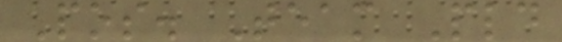Pos. Team Pld
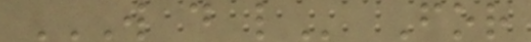W D L For
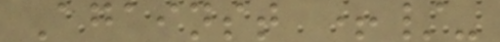Against +/-
